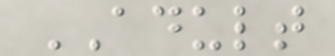ADULT
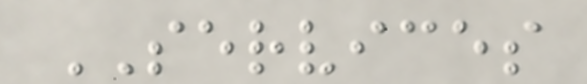SERVICES
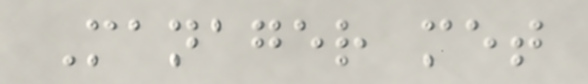Manager met
